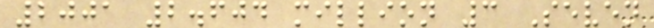2001 2.604 million 3 Seven
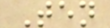Ten
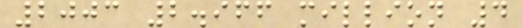2003 2.966 million 4
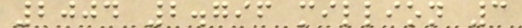2004 2.796 million 3
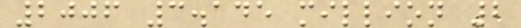2006 3.145 million 2
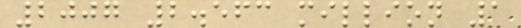2007 2.563 million 1
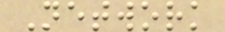Network
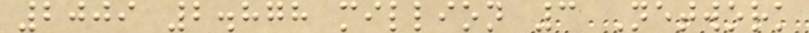2009 2.878 million 3 Network
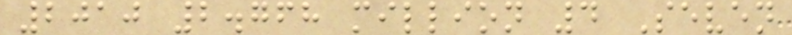2010 2.768 million 4 Seven
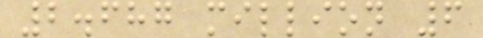2.687 million 6
